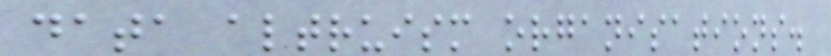data altruism organisations.
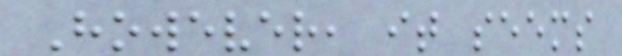However, it seems
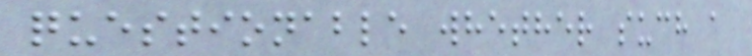questionable whether such a
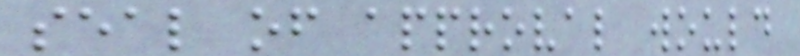seal of approval would
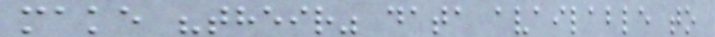make "their" data available to
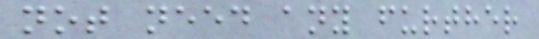not need any further
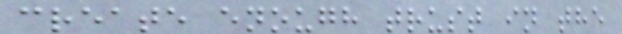create enough trust in the
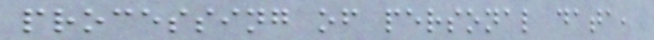processing of personal data,
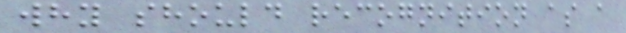why should recognition as a
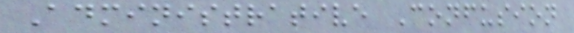Administrative Confusion
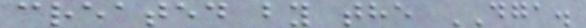created by the DGA.
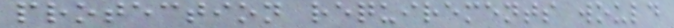protection requirements would
